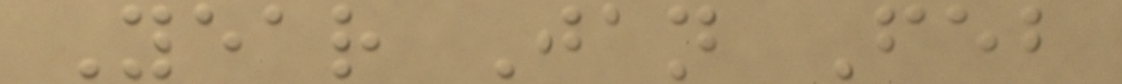Year Jan Feb
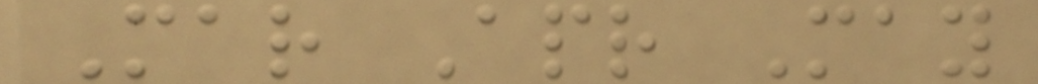Mar Apr May
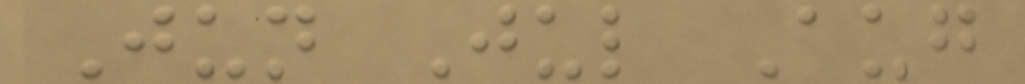Jun Jul Aug
